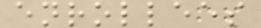enrollees
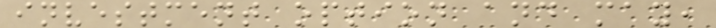investment option and may,
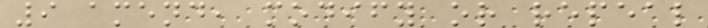9 amend, modify or repeal
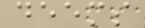deems
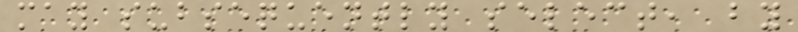may subsequently select, by
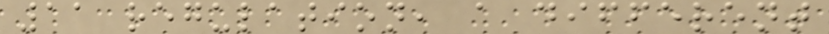11 regulation, a different
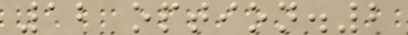12 option.2
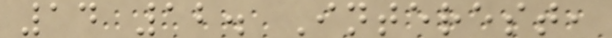14 12. Interest,
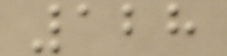128
